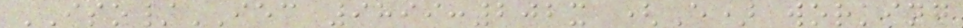ISO/IEC 9899:202x (E) working
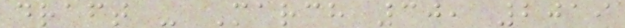draft - March 30, 2019
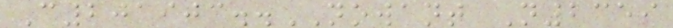C201903..NOWANT N2359
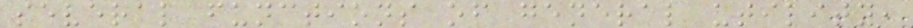several functions of general utility,
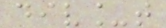div_t
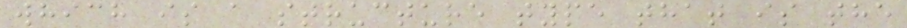which is a structure type that is the
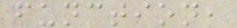function,
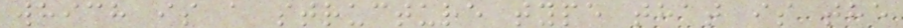which is a structure type that is the
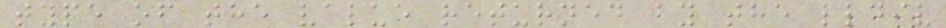type of the value returned by the lldiv
